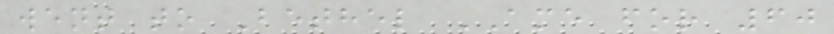went to Bethel AME for 60
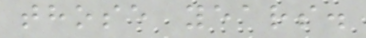those years.
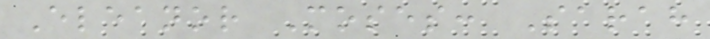Eleanor Moses: Sarah
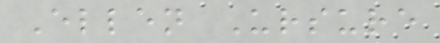Ellen Ursure
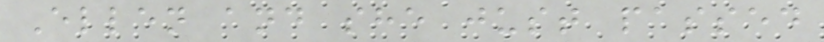Ellen and she just passed
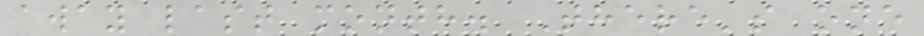away last month. There's one
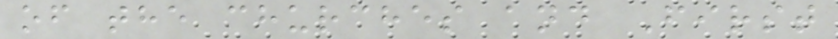of the churches and First
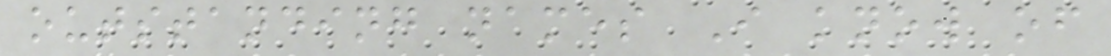outstanding names I know of
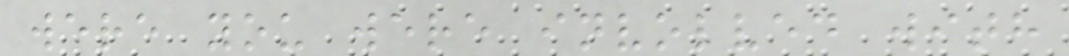were you were involved with
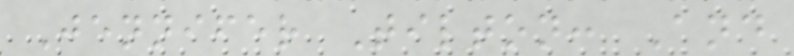Jennifer Tilton: And
